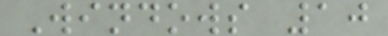Windows 10
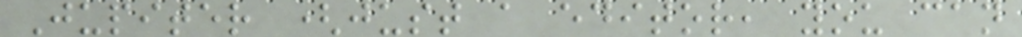Jupiter (just a editor, you can
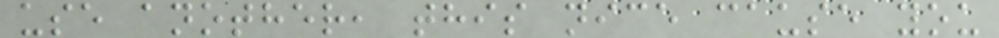use another, this nice cause you
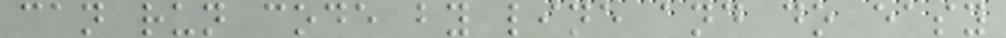can run code by line and do easy
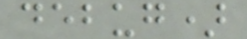debug)
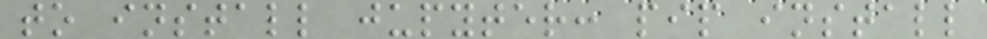to install jupyter: pip install
